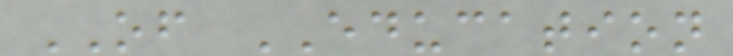OF EDUCATION
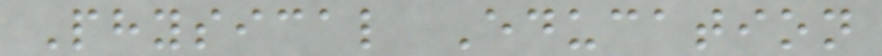Physical Education
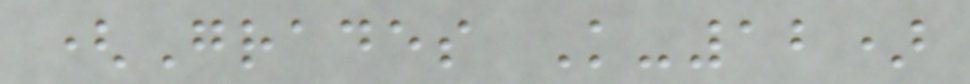(Grades K-12)
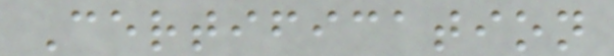Certification
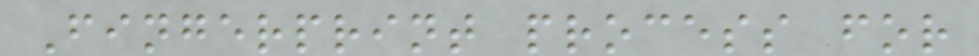Fingerprint process for
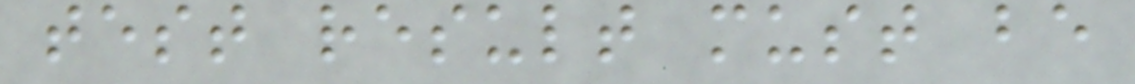test result must be
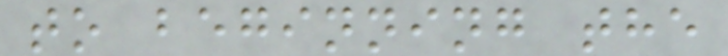to beginning the
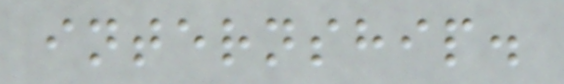internship.
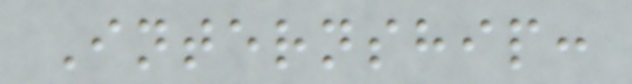Internship:
